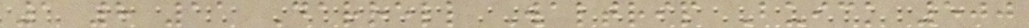1 8 11 Darrell Waltrip Buick 500
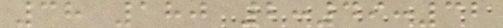38 180 2:49:32
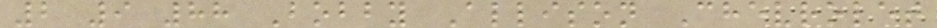2 9 88 Bobby Allison Chevrolet
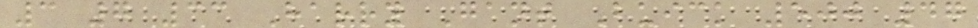3 7 33 Harry Gant Buick 500 47
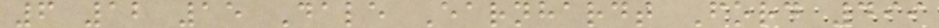6 12 15 Dale Earnhardt Ford 499
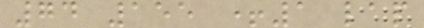74 155 +1 lap
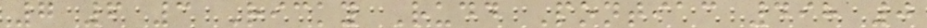7 6 3 Ricky Rudd Pontiac 498 0
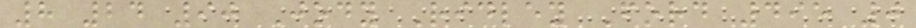8 24 90 Jody Ridley Ford 495 0
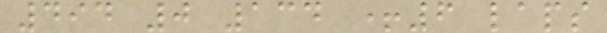494 0 134 +6 laps
